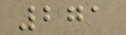271
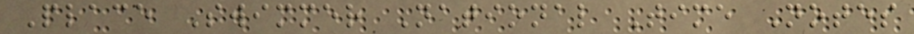Place Swimmer National Time Notes
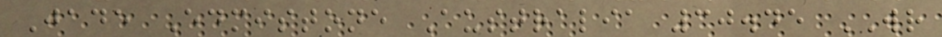Jade Edmistone Australia 30.45 WR
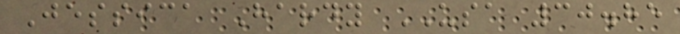Jessica Hardy USA 30.85
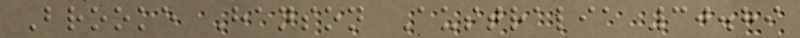Brooke Hanson Australia 30.89
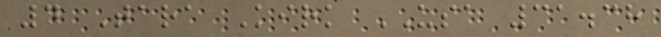4 Tara Kirk USA 31.38
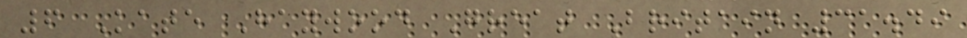6 Kate Haywood Great Britain 31.49
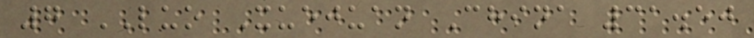7 LUO Xuejuan China 31.50
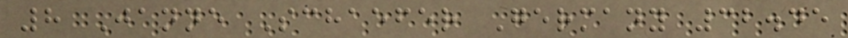8 Janne Schaefer Germany 32.45
